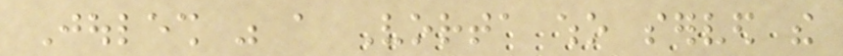Joulesh was a Vorta who served the
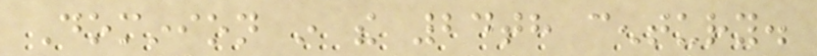Dominion in the 24th century.
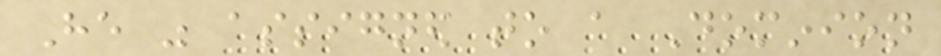He was assigned to a Dominion
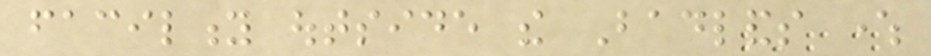facility outside the Badlands where
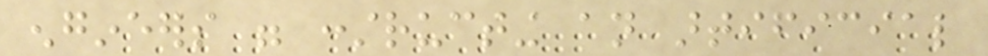engineers were constructing an artificial
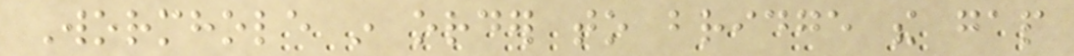Wormhole in order to bridge the gap
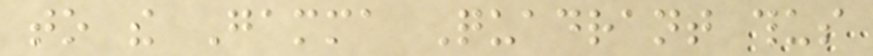to the Gamma Quadrant thus
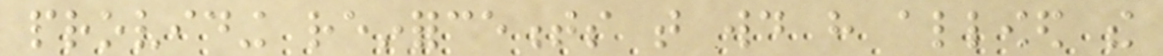providing reinforcements that would have allowed the
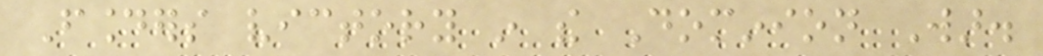Founders victory in the Dominion War.
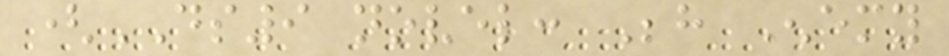(DS9 novel: Behind Enemy
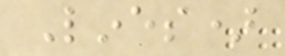Lines)
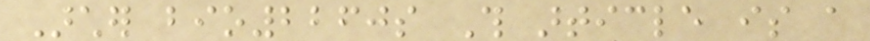Archer bio2260s This article is a
